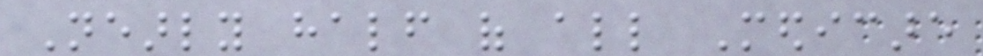Nearly half of all Medicare
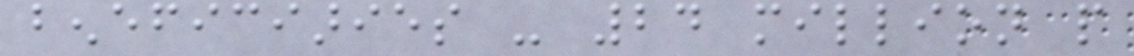beneficiaries - 24 million people
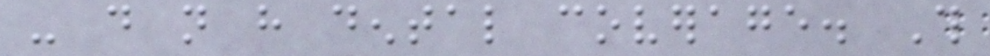- do not have dental coverage. This
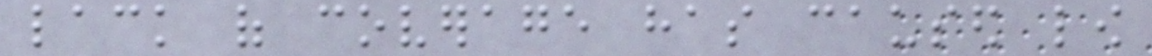lack of coverage has caused low
